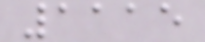1115
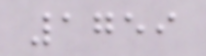1759
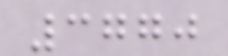3770
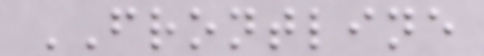FRONTLINE
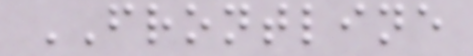FRONTLINE
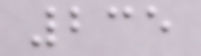235
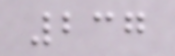237
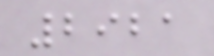2921
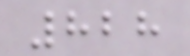828
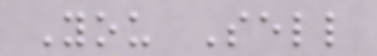You Sell
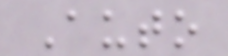Auto
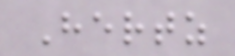Hertz
